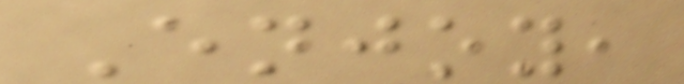Enjoy,
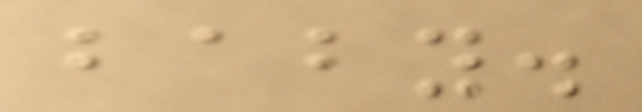baby.
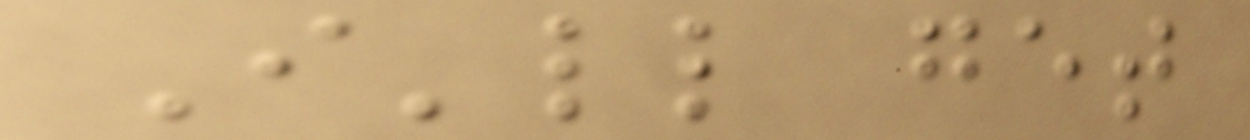I'll get
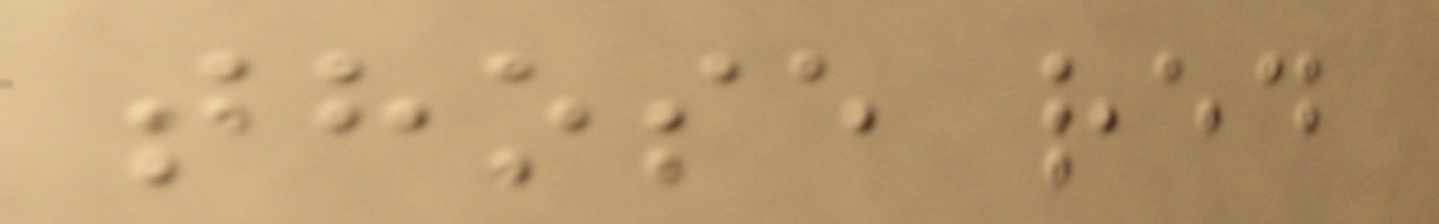those red
